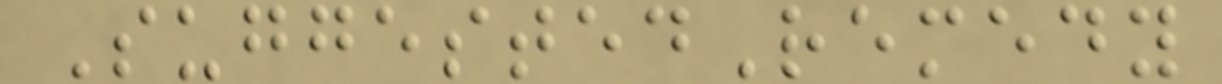SuggestedRemedy
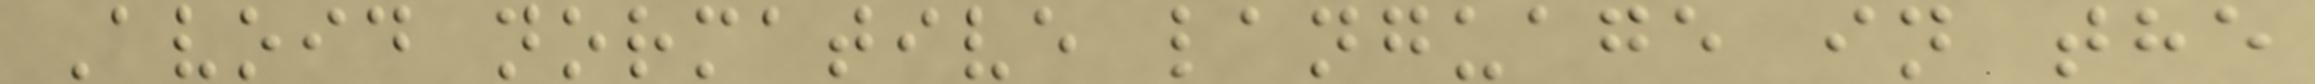Avoid normative language in the
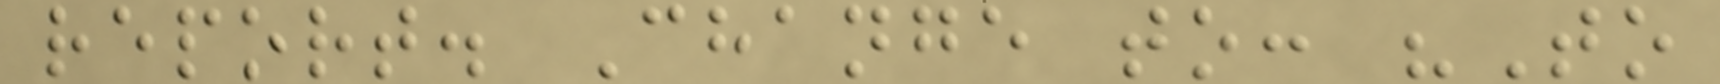report. Change to: "To
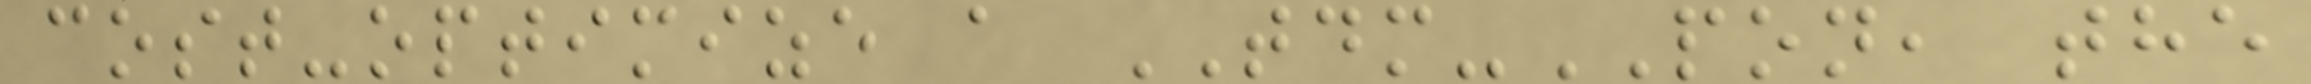cost-optimize a TDM-PON, the
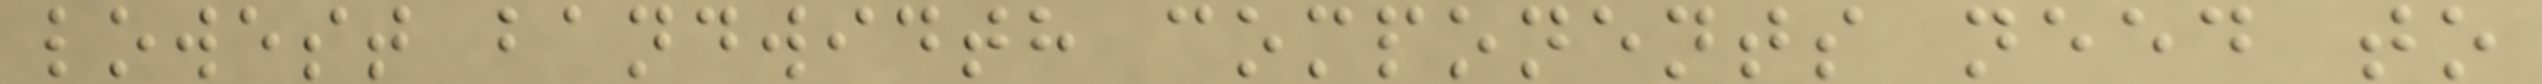lowest bandwidth components need to
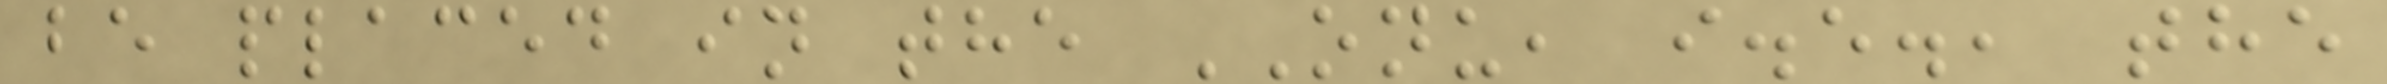be placed in the ONU, i.e., the
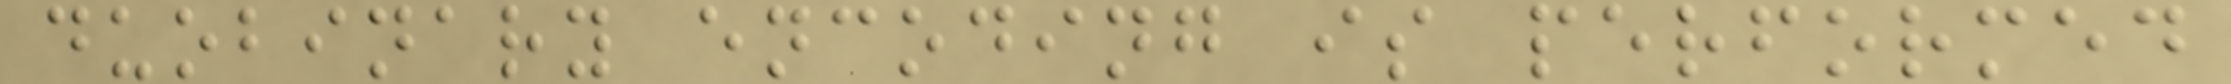duobinary encoding is performed
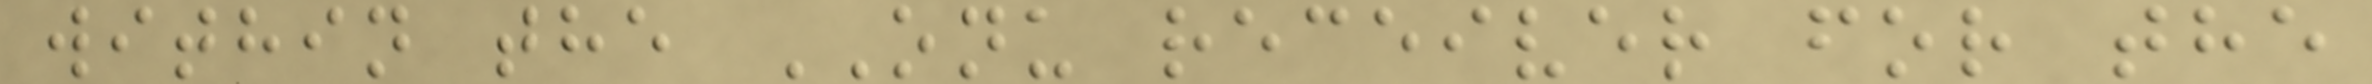within the ONU receiver for the
